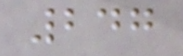247
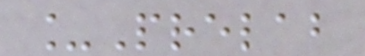_Prelab
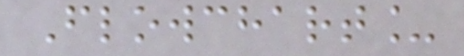Flowchart_
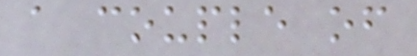a couple of
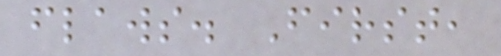flaws. First,
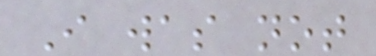I was not
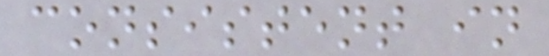consistent in
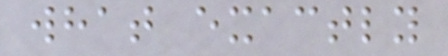what exactly
